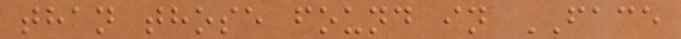than those found in FACE
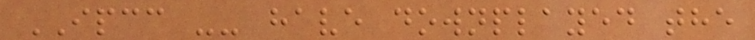IPCC -- have downplayed the
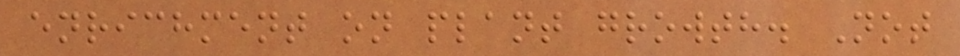enrichment on plant growth. Not
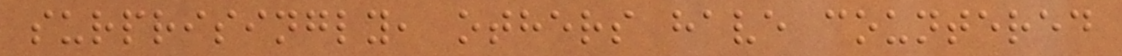surprisingly, others have countered
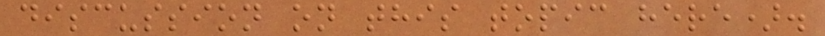discussion on this topic here).
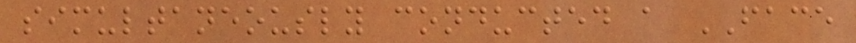simultaneously conducted a FACE
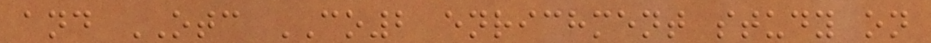and OTC CO2 enrichment study on
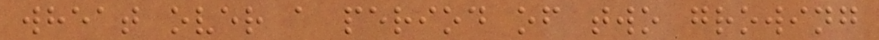wheat over a period of two growing
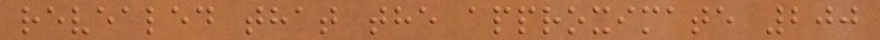revealed that the approximate 200
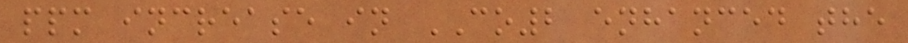ppm increase in CO2 enhanced the
